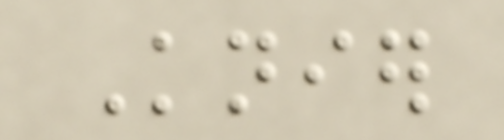Knier
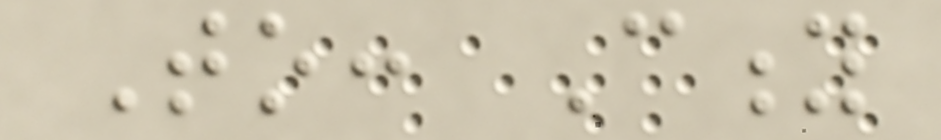To: City
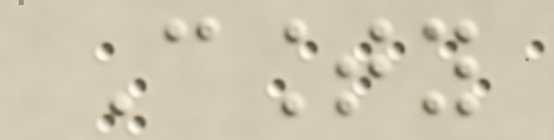County
